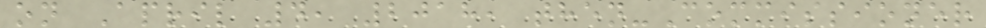on April 4, 2018, then-Commissioner
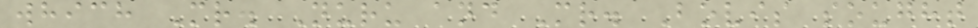which Mr. Nuru and Mr. Bovis sought
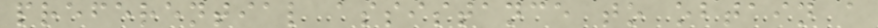preferential assistance to obtain a
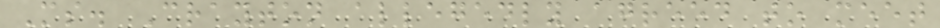Ms. Crayton allegedly agreed to meet
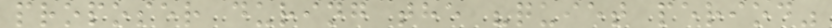proposer during the "quiet period"
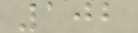102
